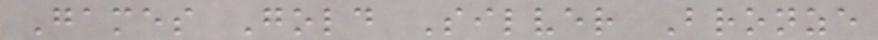Games Gold Silver Bronze
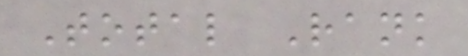Total Rank
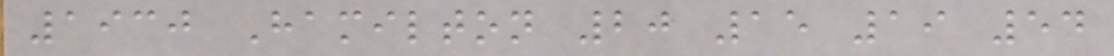1930 Hamilton 20 15 19 54
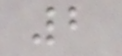2
